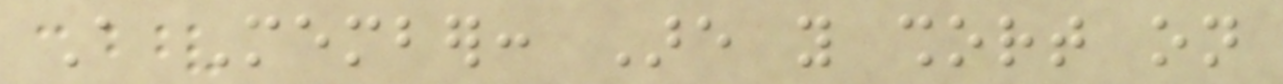A Member: Are you short on
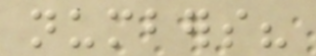numbers?
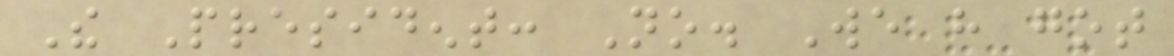The President: No. We have got
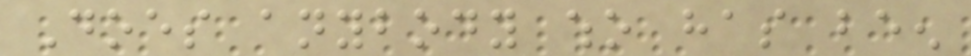Does anybody who has been
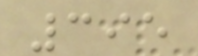395
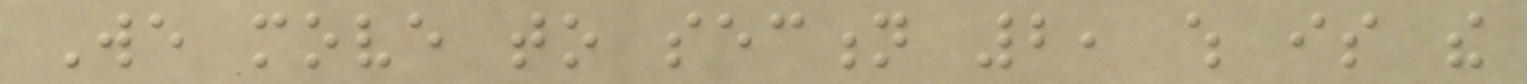We move to section 2, which is the
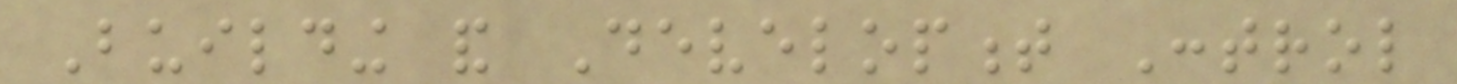Building and Development Control
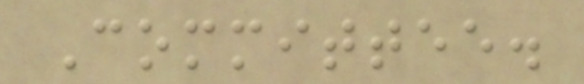Committee.
